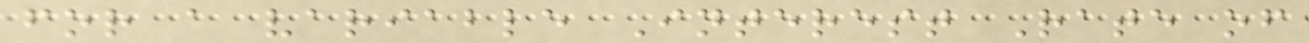for a variable Interest Rate of
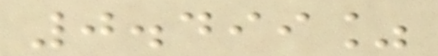0.499%
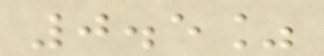0.5%
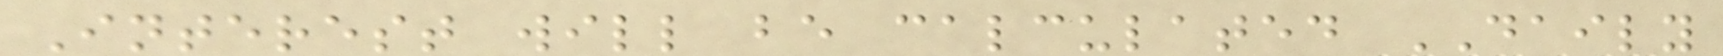Interest will be calculated DAILY
